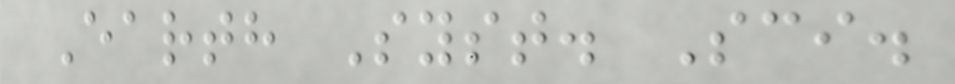Earth Syst. Sci.
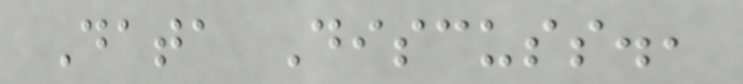Data Discuss.,
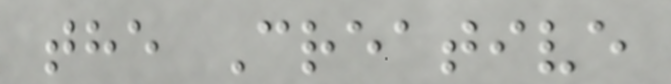the Creative
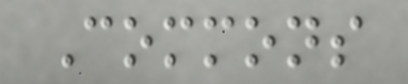Commons
